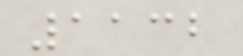1132
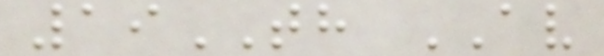19TH AV
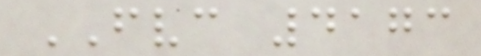FVC 4173
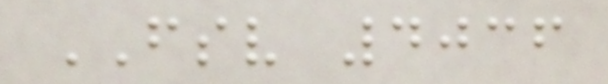FSV 4036
